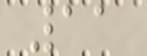11
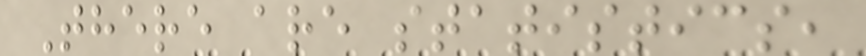There are statistics,
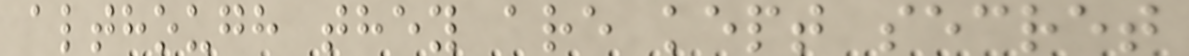although they are kept secret
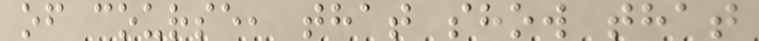of course, that show that
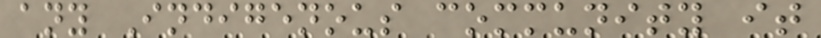any Indigenous community it
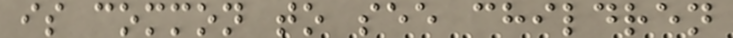is common to see children
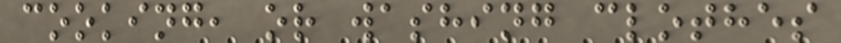cooking, or washing clothes
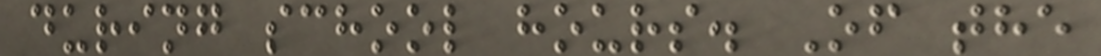during school hours. Of the
